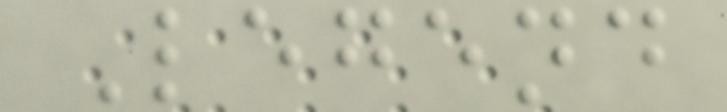Legend
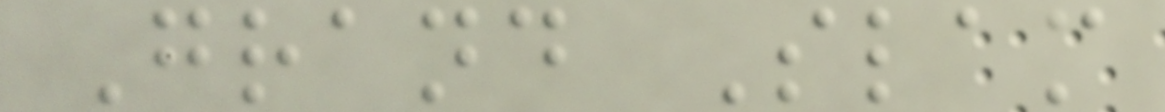Grand Slam
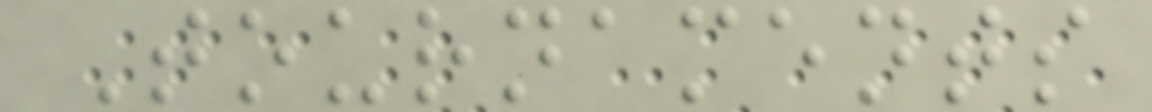Tournaments
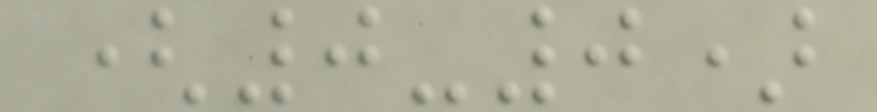(0-0)
